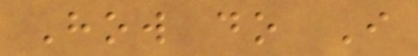How do I
